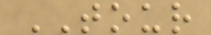TOUR
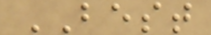BEST
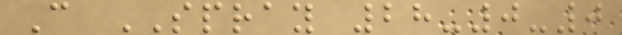C SPRAY 28-0-0
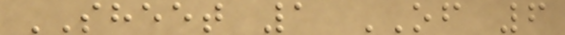SHEET 1 OF 6
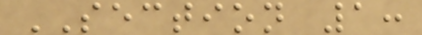SECTION 1:
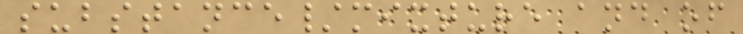substance/mixture and of
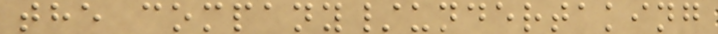the company/undertaking
